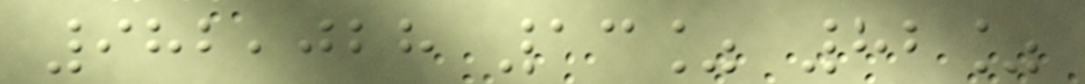982,028 13% 82%
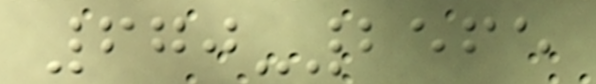670-2565
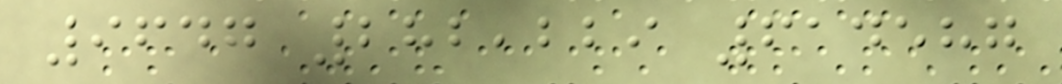9647 282,229 614587
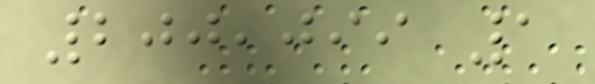200,099 1
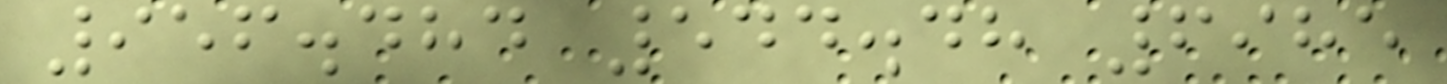956.484 544.48 6985
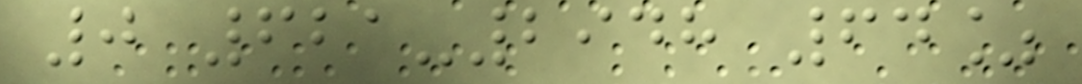0 621-2948 64%
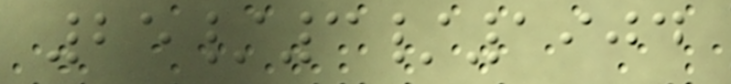25/3/1904
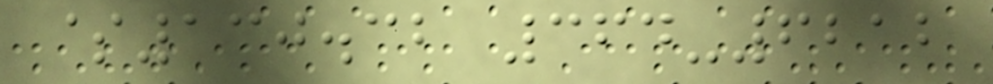$130.32 364-6212
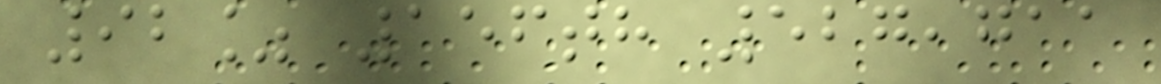92% 156th 527,711
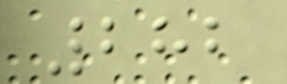282
